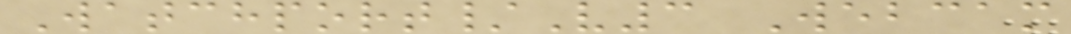Watchport/V3 Webcam
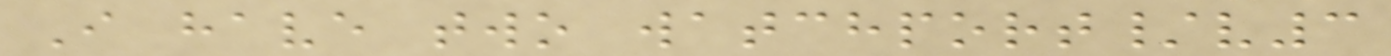I have two watchport/v3
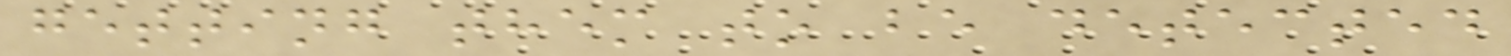getting them to be detected
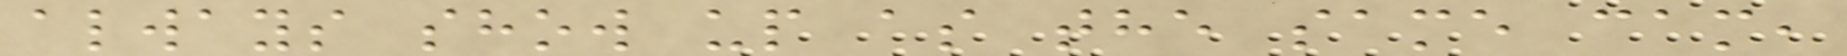always show up as the same cam,
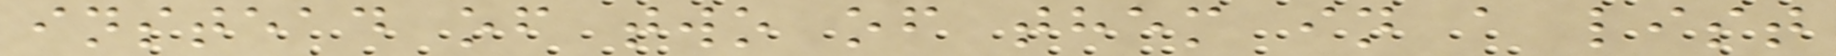instead of two of them in a list
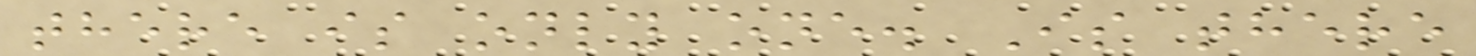there is only one. Is there
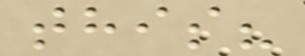this?
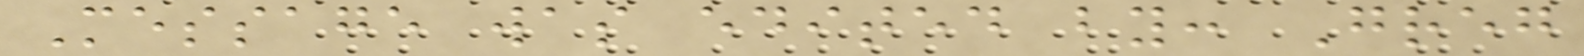Message was edited by: Greg
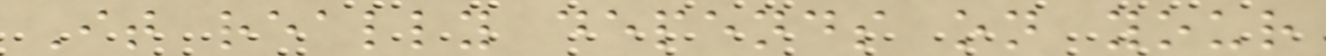It really depends on your
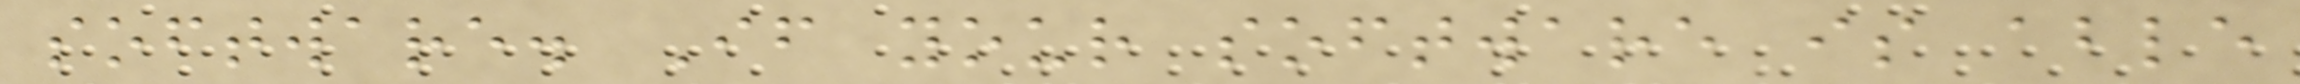software. If your software is able
